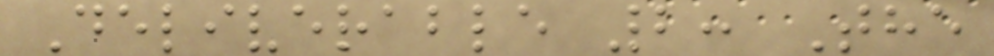Deliverable 2: The
